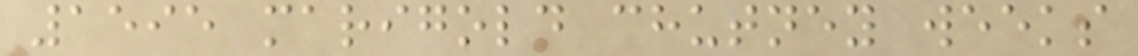1595 marigold chutney weeks
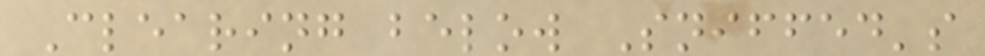Clearing below Sniffed's
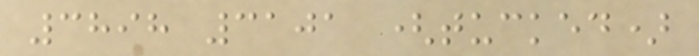3898 3101 (tucked)
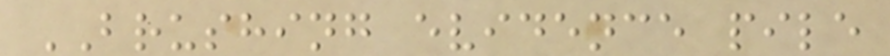BRUSHING evidence pile
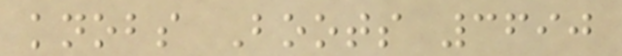knobs Boots 3690
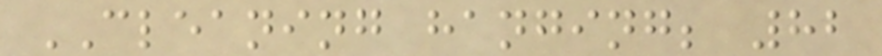CLEANING hanging; 82
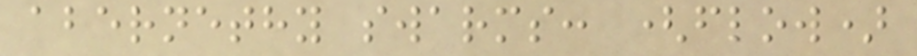abernethy swarms: (flow)
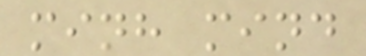minh mind
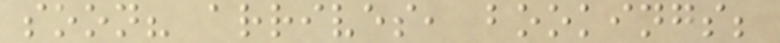soon? arrives, bookings;
